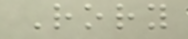Rory
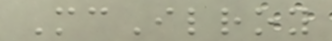McIlroy
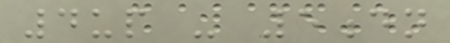4up - 5dn
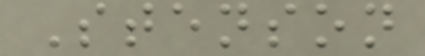Stenson
